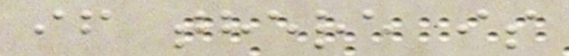if there is
